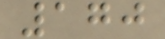170
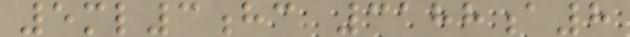5ml3hc 3188a8
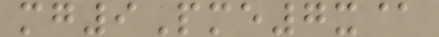mg9Pme7x@
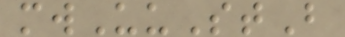mwUuStB
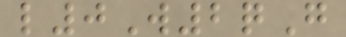l0W2qG
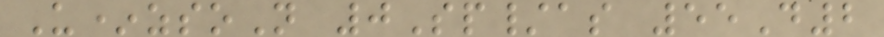U*zsoN 0Sp/as 55D2
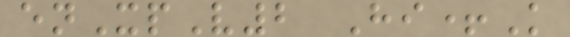enXpV2 Hi+K
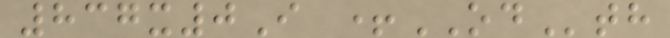837x0I +ODth
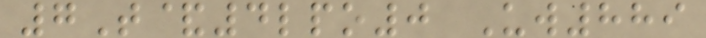7T&4lpo0 Uw889
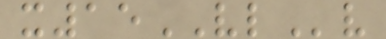x15VLv
